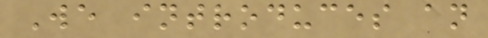We introduces an
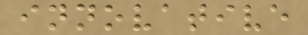innovative
